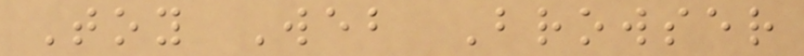Toy Web Browser
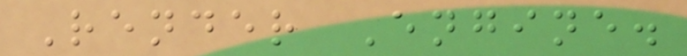Render Engine.
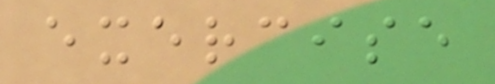exercise
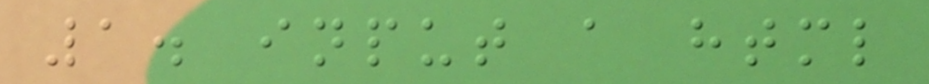1. input a html
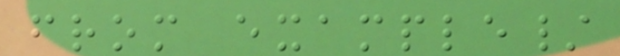from example/
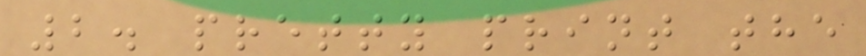2. pretty print the
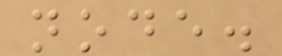node.
